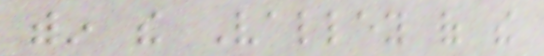within the Valley of the
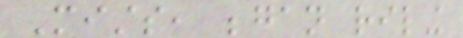Mists, began riling
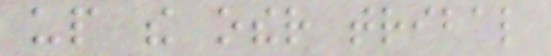up the other tribal
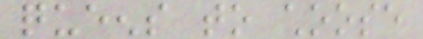queens to choose
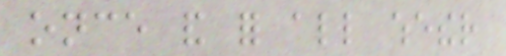once and for all whether
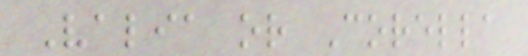Valia or Corella
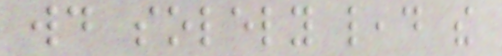would solely lead the
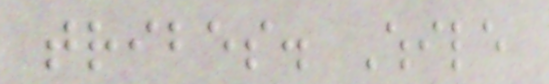tribes. While
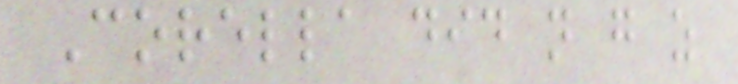Corella did not go as
